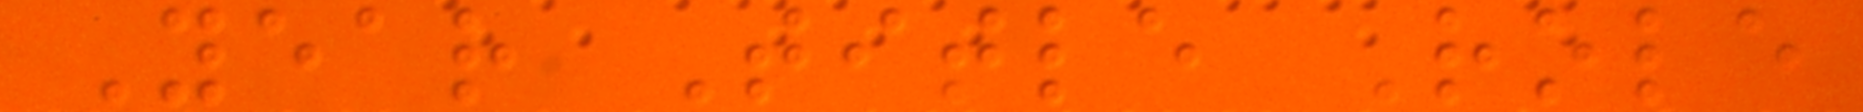Year Title Role
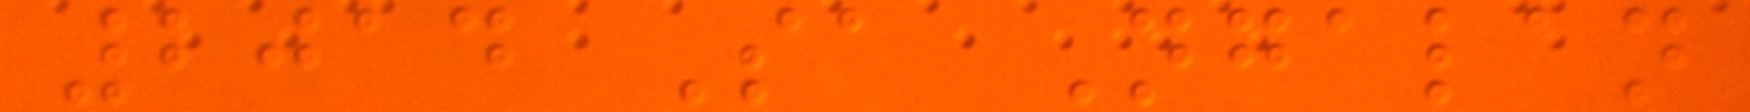2014 Sa Ngalan
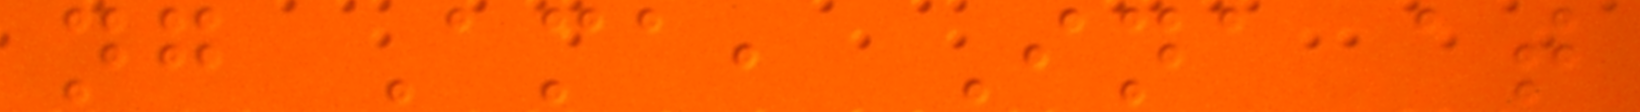ng Ama, Ina at
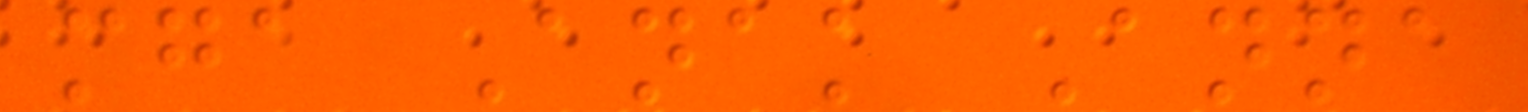mga Anak Anna
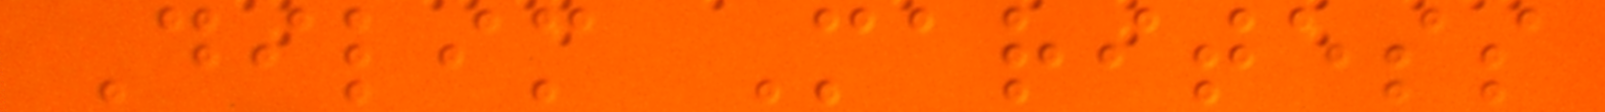Dilim Maritess
